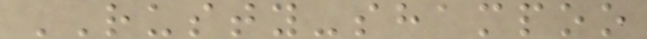RUSTY-shampoo
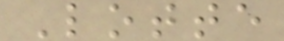Lotte
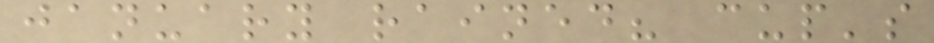january rained? cup's
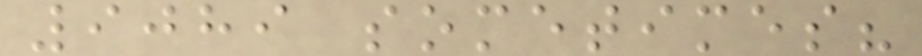9089 sometimes?
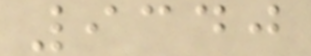9340
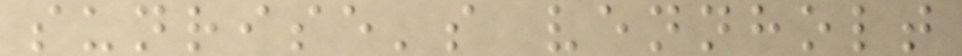sunrise's vennholt
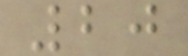20
